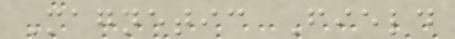Magnetic Field
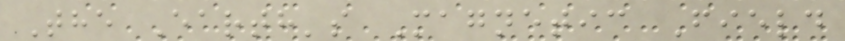The Earth's Magnetic Field
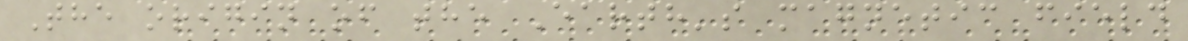The origin of the Earth's magnetic field
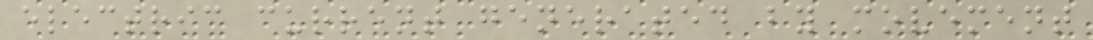electric current generated by movement
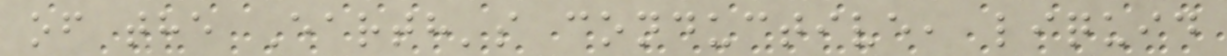of the Earth's conductive, liquid
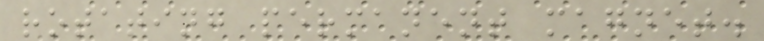rotating permanent magnet.
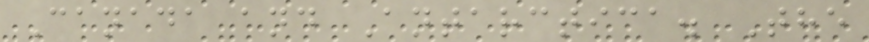Canada and Antarctica. The
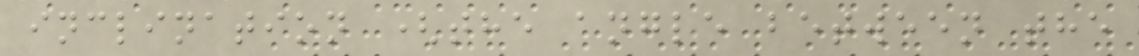inclination (the angle between the
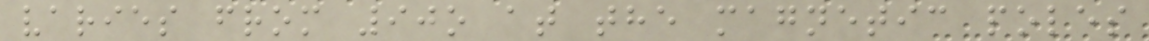varies from 90o at the magnetic poles
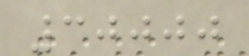30000
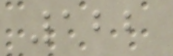122
